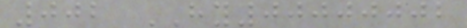002 HY00000002
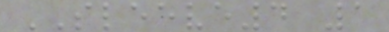SLEEVE4 1
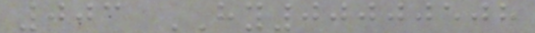003 HY00000508
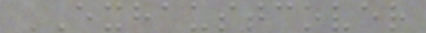EXHAUSTCOVER
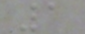1
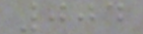004
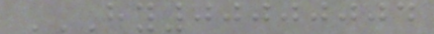HY00000004
